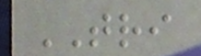TRI
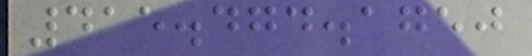415.474.1750
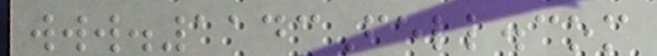www.1143Fell.com
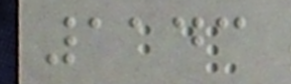1143
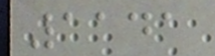1141
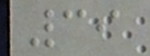39
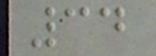34
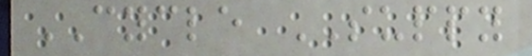CYCLE SUPPY
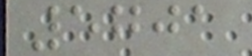5701
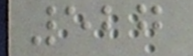527
